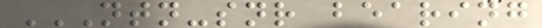NTN-SNR BEARING
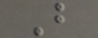B
